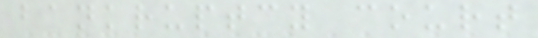bankruptcy court
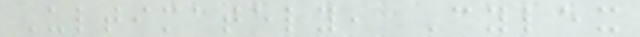Ultimately, Cylex
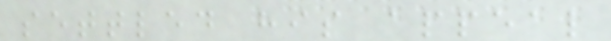settled his appeal
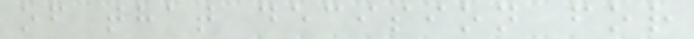of that decision for
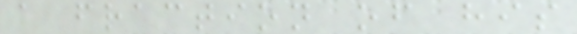a fraction of his
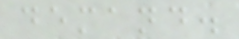demand.
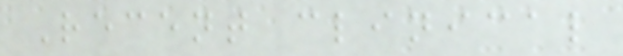Recent clinical
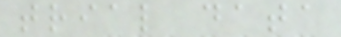trial data
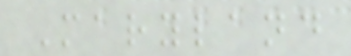Maryland
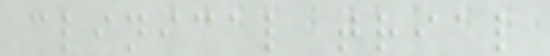clinical trial
